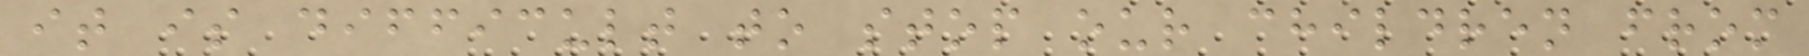it is difficult to stop our children from
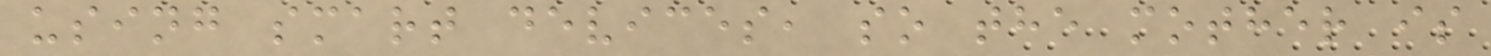using smart devices, so the mother is
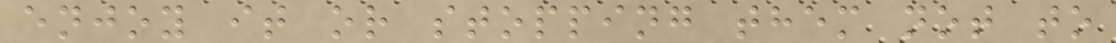enjoy it or stopping them not to
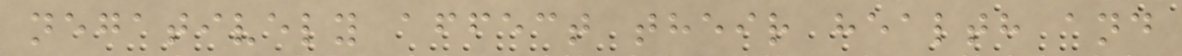negatively affect their health and
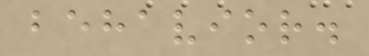behavior.
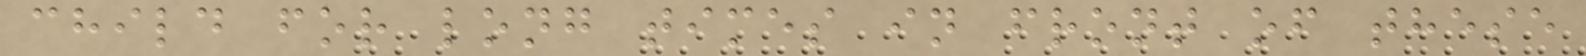child for long times in front of these
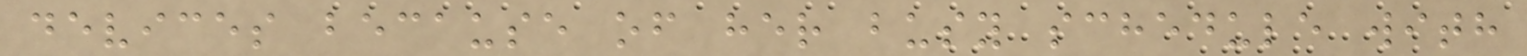devices because of her busy schedule with
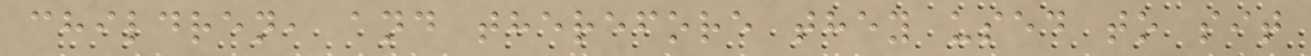children, and therefore they used to sit
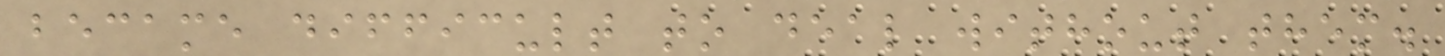became difficult to deal without them.
